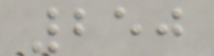250
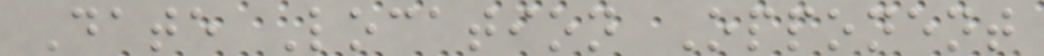Date Location Opponent
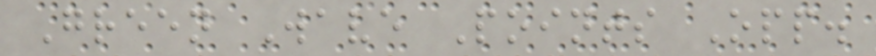Green Wave Points Opp.
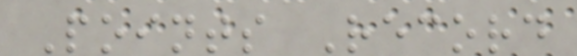Points Record
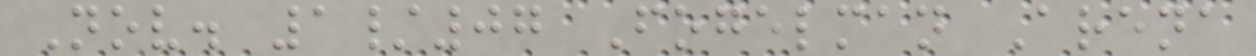Nov. 1/07 Fogelman Arena
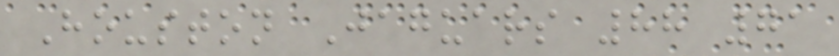Houston Jaguars 88 71
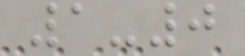1-0
